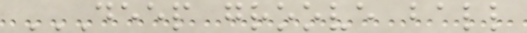DEEP GROOVE BALL
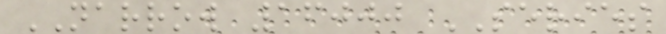NARROW 16000 SERIES
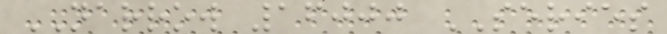NARROW 16000 SERIES
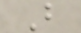B
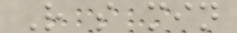R s min
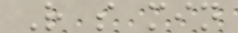R s min
